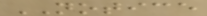NOTICE
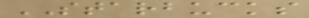STARBUCKS
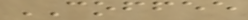COFFEE
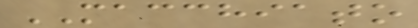MACCHIATO
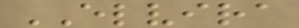ELVIRA
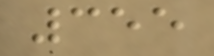355
